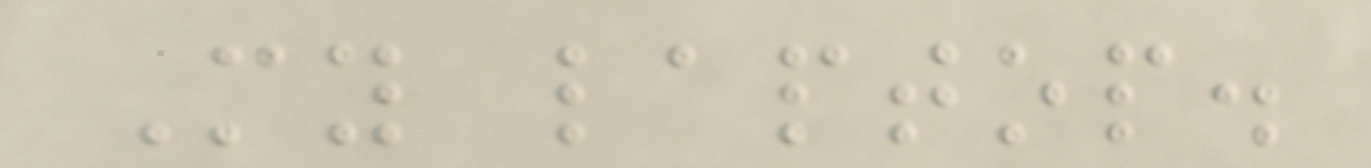My laptop.
